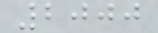2000
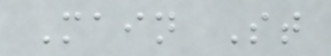Main St
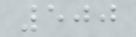500
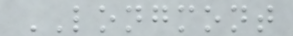LONGMONT
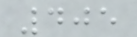405
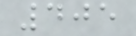405
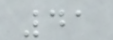41
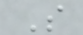S
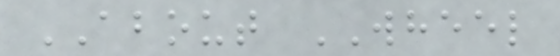ABOUT WHEEL
